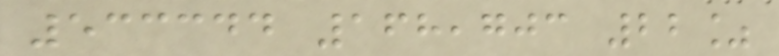533344 168,703 22%
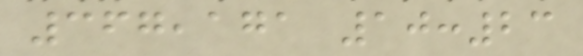367,171 10:23
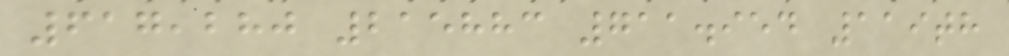617,280 215883 711.954 119th
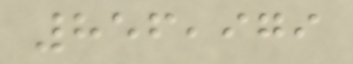856,979
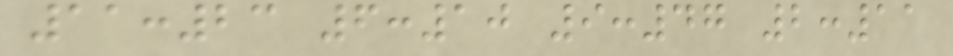11:23 6:10 9:47 2:11
